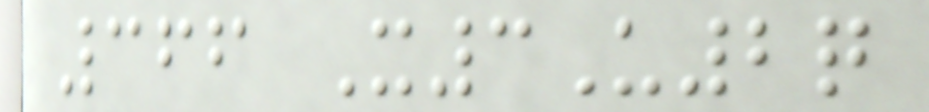366 X3U2q
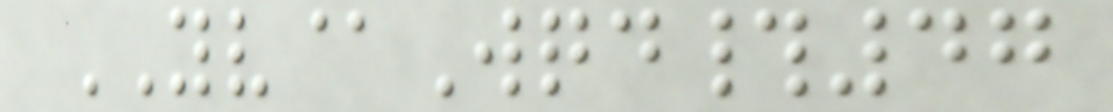YV@Wqd#47
